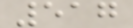517
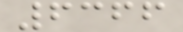6366
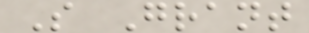S Grant
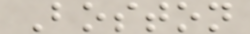Boston
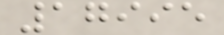17995
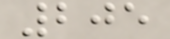205
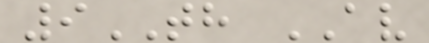9TH AV
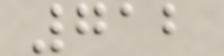712
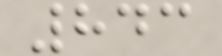843
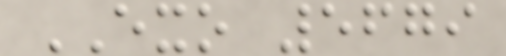EXO 5679
